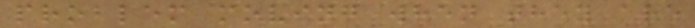problem moving when they are
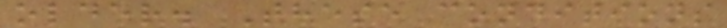older. These conditions
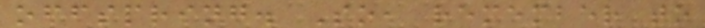offspring. So, remember to
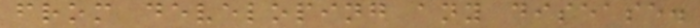from developing any disease.
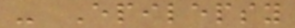- Epilepsy
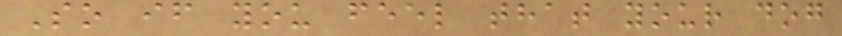So if you feel that your dog
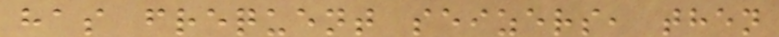has frequent seizers, then
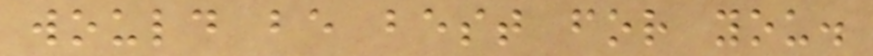would be best for you.
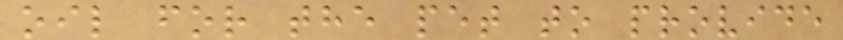oil for the pet to provide
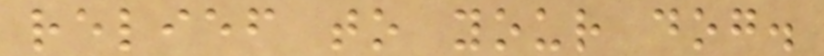relief to your dog.
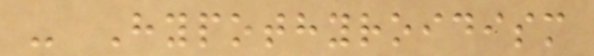- Hypothyroidism
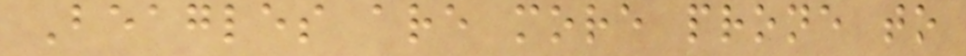Beagles are more prone to
